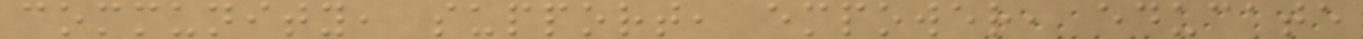community, support, empower, educate
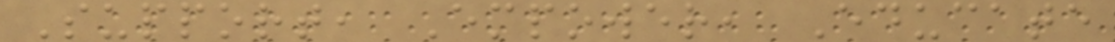Support, Empower, Educate
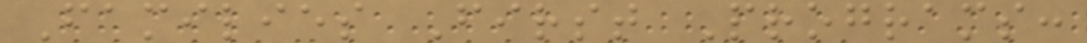Families First Programs:
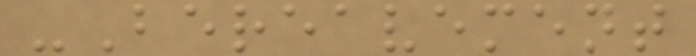-Bereavement
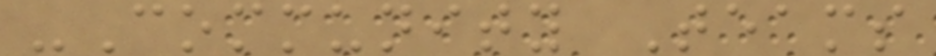-Community Teams
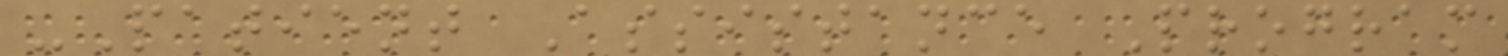-Patient Assistance Program
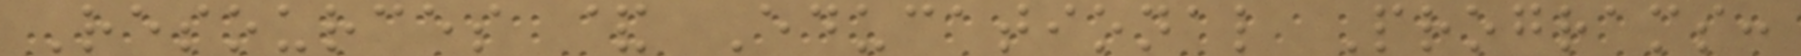Resources & Educational Programs:
